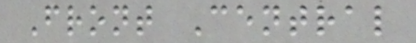Front Central
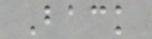Back
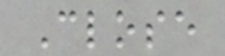Close
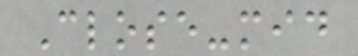Close-mid
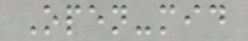Open-mid
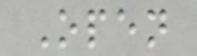Open
